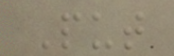Put
